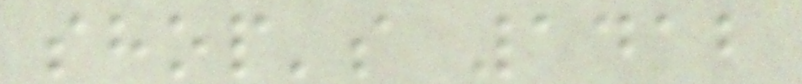shop's 1412
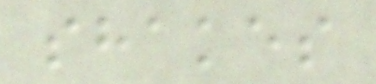shakes
